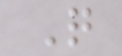Q
